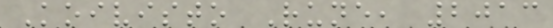Koivisto Rune, 2013
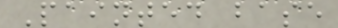Painted base
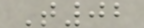T02
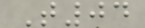T04
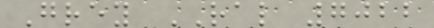Grey RAL 7022
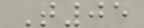T05
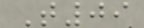T09
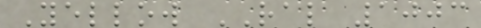Yellow RAL 1003
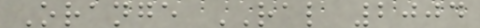Orange RAL 2004
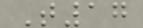T17
